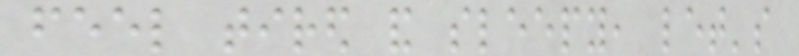feel tired and sleepy, let's
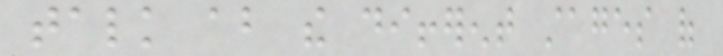talk about the different stages of
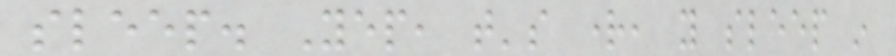sleep. Yep, that's right, you sleep in
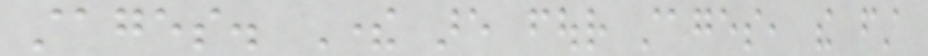stages. There are four stages, the first
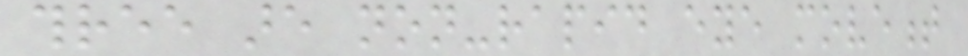three are non-rapid eye movement
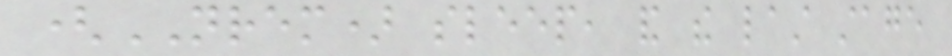(NREM) sleep, and the last stage
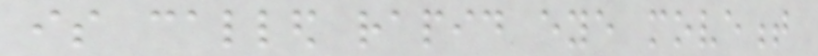is called rapid eye movement
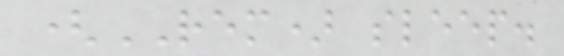(REM) sleep.
